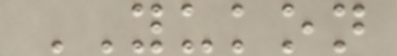YUKON
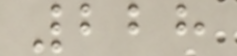228
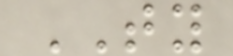TY
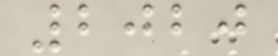2020
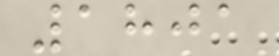1801
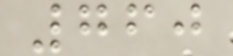760
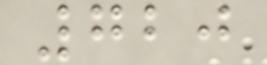720
